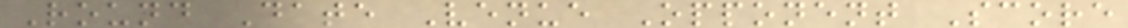Round Date Venue Opponent Score
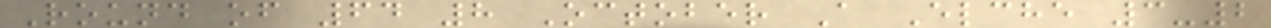Round of 64 8 October A Elche 3-2
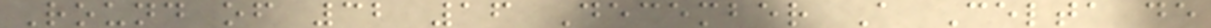Round of 32 16 December A Celta de
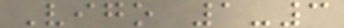Vigo 1-3
